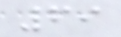69
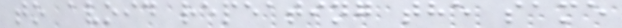to avoid repeating the same
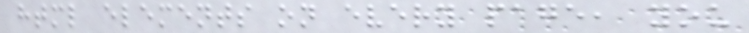html elements on every page, you
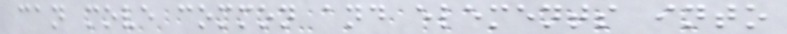can move common and elements into
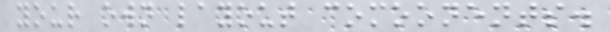your own layout comoonents.
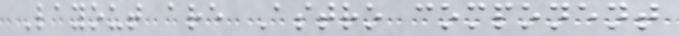Layout are Astro component
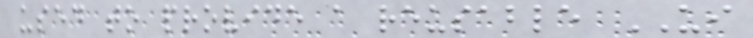used to provide a reusable UI
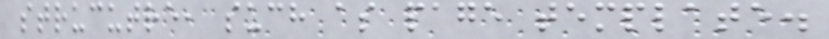strucutre, such as page template.
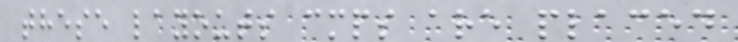these layouts cmps are placed
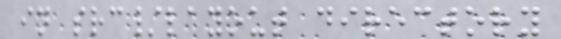in src/layout directory
